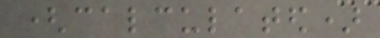(calculated)
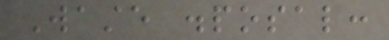Waste disposal:
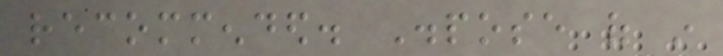recommended. Dispose of in
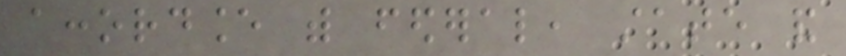accordance with federal, state and
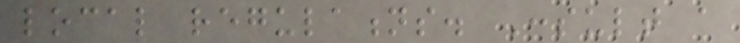local regulations. Consult a
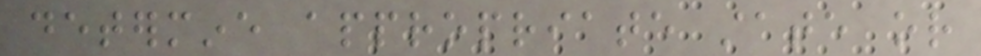determine appropriate state or
